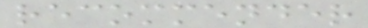recommender
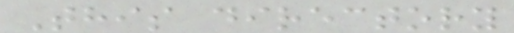This directory
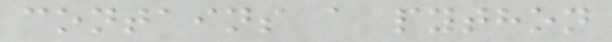contains a python
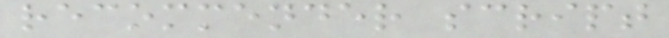recommender script
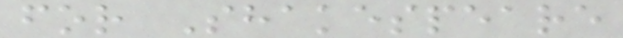for Shakespeare
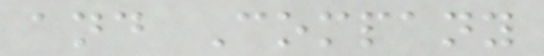and Company
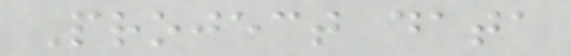Project data
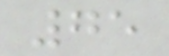75
